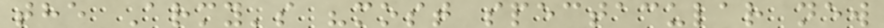the Army's "most spectacular new
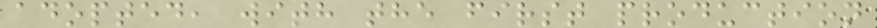adopted, with the first production
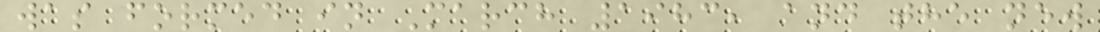was formed in March 1983, and the new
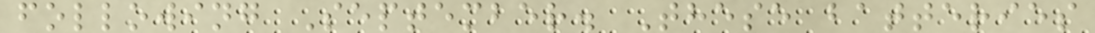following September. These batteries
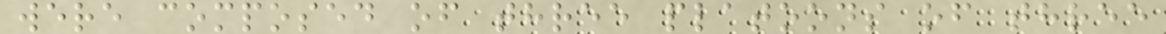were composed of three platoons of three
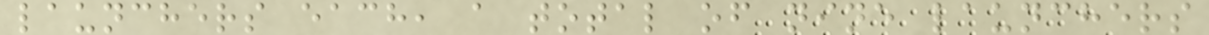launchers each, a total of nine launchers
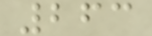263
